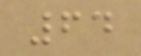64
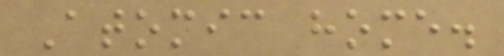Atomic home.
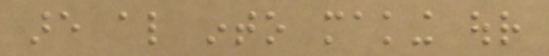are also into making our
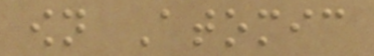own Atomic
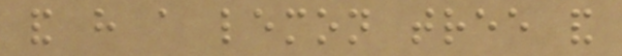and have a lemon tree and
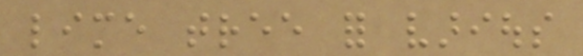lime tree for various
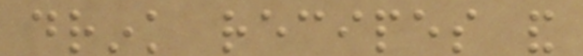drink recipes and
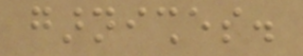garnishes.
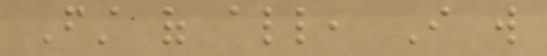First of all, I will
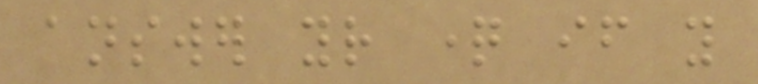answer your question if you
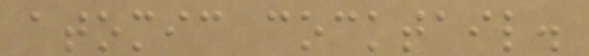atomic cocktail.
